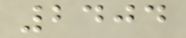2404
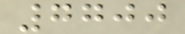7700
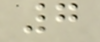7
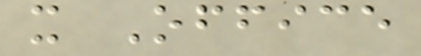x Office
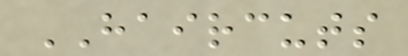HAIRCUTS
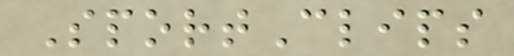SportClips
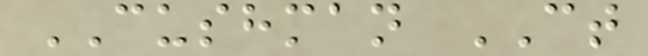CUSHMAN CT
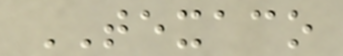TEXACO
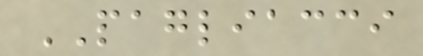PAGLIACCI
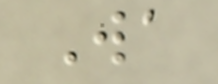Wa
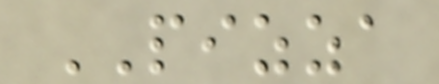PIZZA
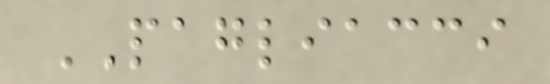PAGLIACCI
